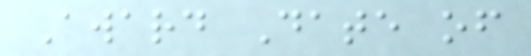Award Date of
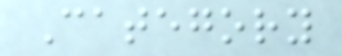Category
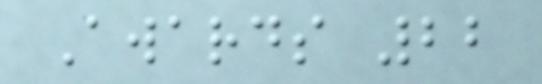Awards 22
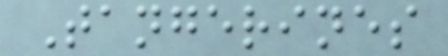Tangerines
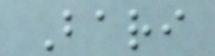Bari
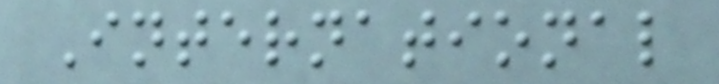International
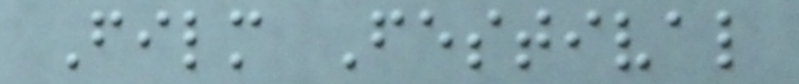Film Festival
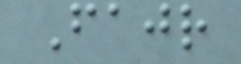Fajr
